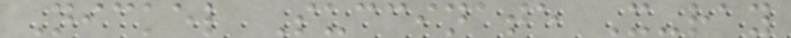Nickel Succinate X-ray
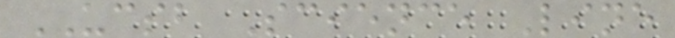UCSB Science Line
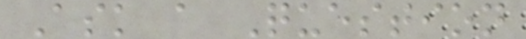Ask a Question
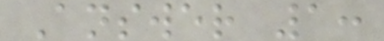Answer 1:
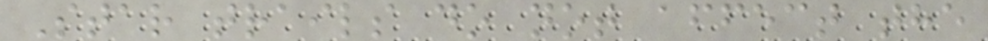Star trails do not affect the
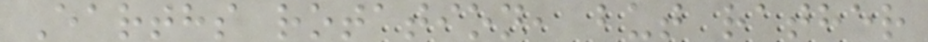Earths rotation, but rather
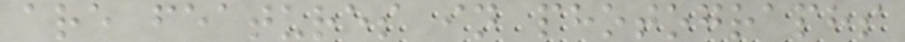are features in photographs
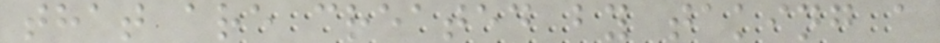that are created by taking a
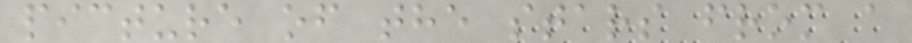picture of the stars from a
